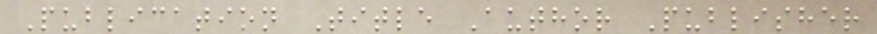Publication Title Author Publisher
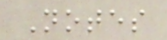Notes
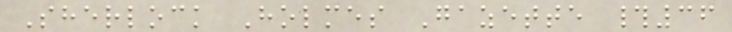Sherlock Holmes Gazette #36
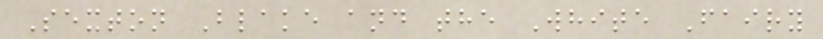Sexton Blake and the White Fairy
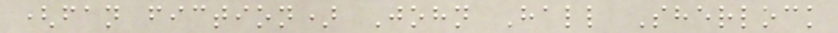(fan fiction) John Hall Sherlock
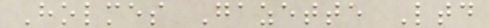Holmes Gazette Ltd
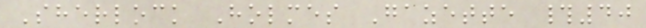Sherlock Holmes Gazette #40
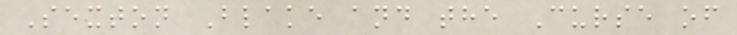Sexton Blake and the Curse of
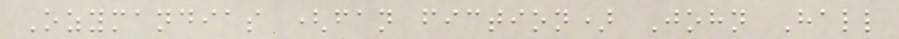Ozymandias (fan fiction) John Hall
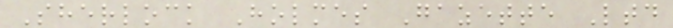Sherlock Holmes Gazette Ltd
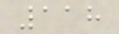118
